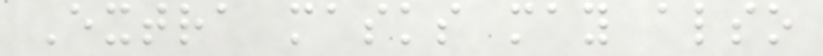Extra masks may also
